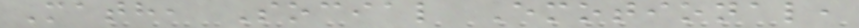Math, Social Emotional,
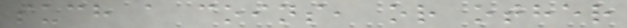such a coins, or other
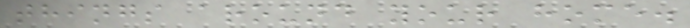things around your home.
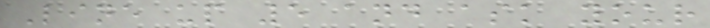Line up 5 and ask your
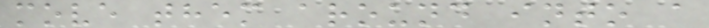move them around into a
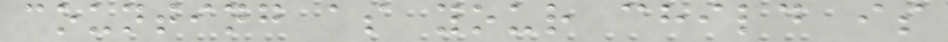counting as your child is
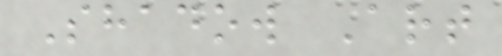Shadow Art
